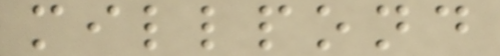millpond
